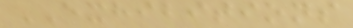EXHIBITIONS
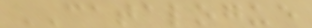CATALOGUE
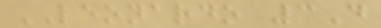LEONARDO 3D
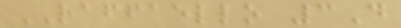RAFFAELLO 3D
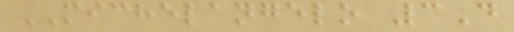MICHELANGELO 3D
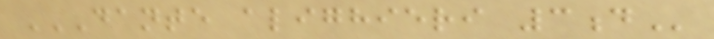DANTE ALIGHIERI 3D
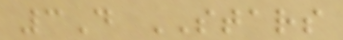3D STARS
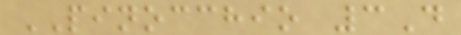PINOCCHIO 3D
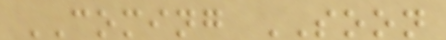COMING SOON
